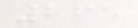265
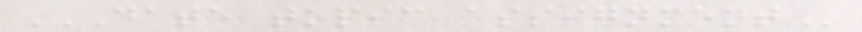DATE TOPIC ASSIGNMENT
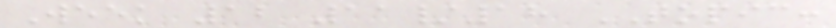Week 12 11/18 TOPIC:
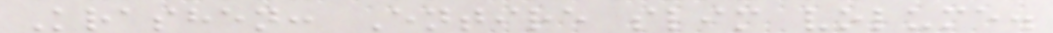Krashen: Entire slim volume.
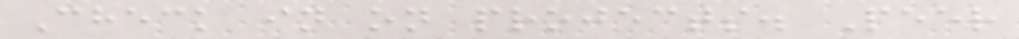Check in on projects. Peer
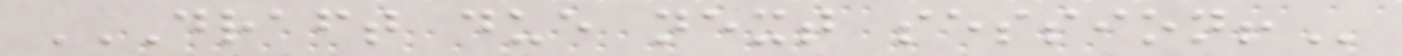DRAFT DUE NEXT SESSION!
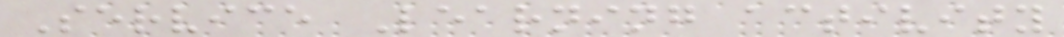Service Learning activity
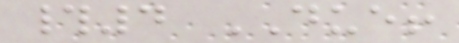#4 DUE!
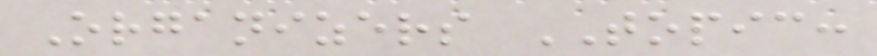Organizers TOPIC:
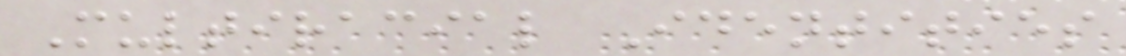Multiracial Identities
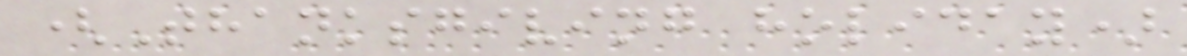(Thanksgiving holiday)
